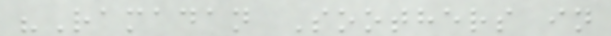"Ramadan Soothers in
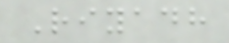Riyadh
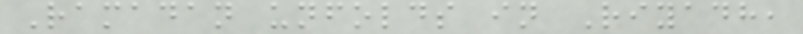Ramadan unfolds in Riyadh,
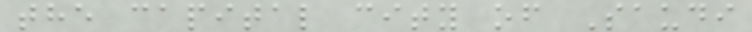the capital city of Saudi
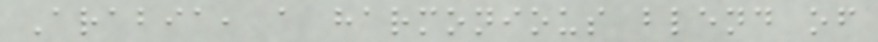Arabia, a harmonious blend of
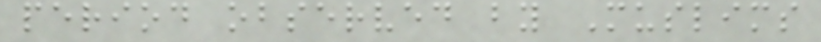period observed by Muslims
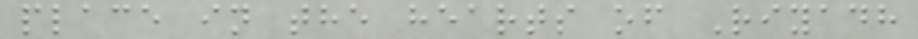place in the hearts of Riyadh
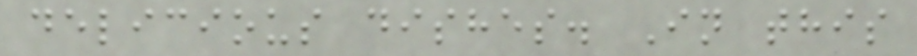delicious dishes. In this
